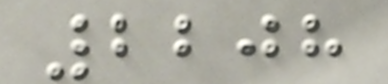2208
